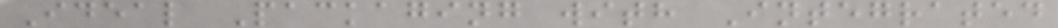Ideal Packaging with Integrated
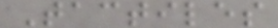Tactiles
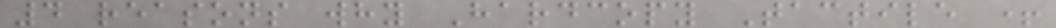4 reasons why Hardcopy Tactile +
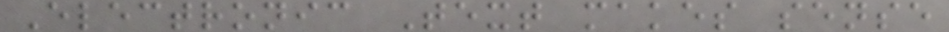Electronic Text makes sense
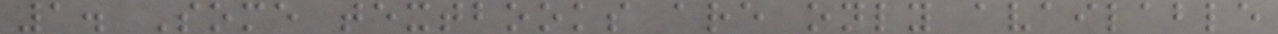1. Some textbooks are only available
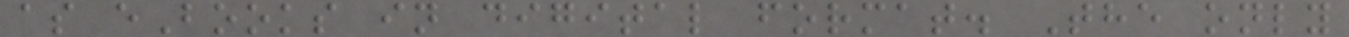as eBooks in digital format. The only
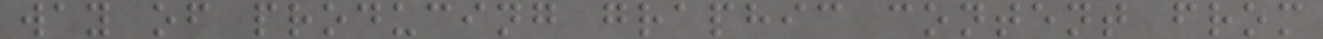way of producing graphic content from
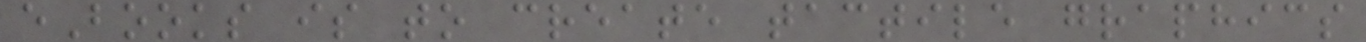eBooks is to create tactile graphics
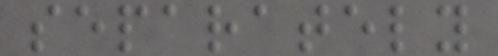separately
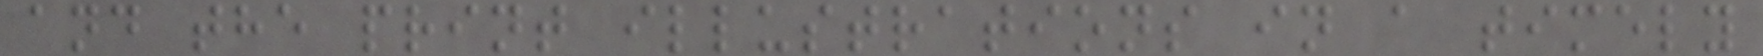and the print illustrations in a timely
